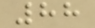88
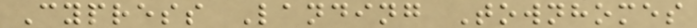Cypress Landing Townhomes
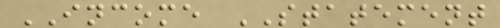INCOME STATEMENT
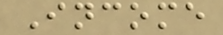Income
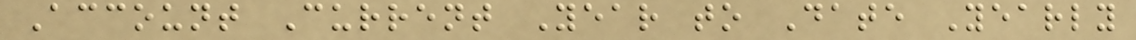Account Current Year to Date Yearly
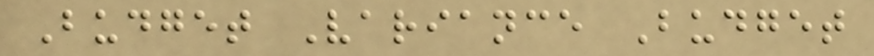Budget Variance Budget
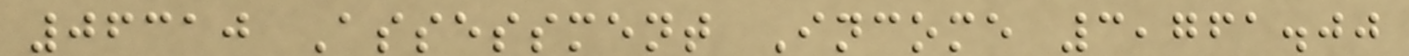06310 Assessment Income 3,761.00
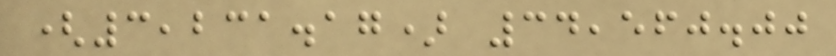(3,231.17) 34,560.00
